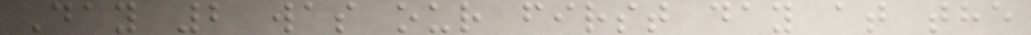Day 2 was our first day at the
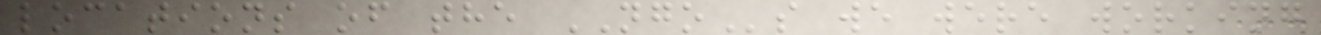locations of the NGOs we were working
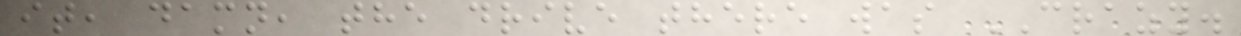it, damn, the drive there was CRAZY.
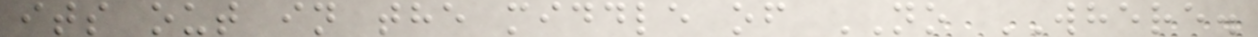its out in the middle of NO WHERE.
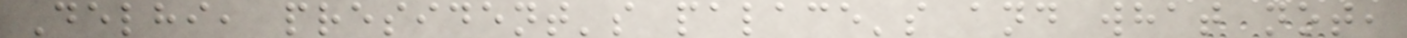Delhi, president's palace's and what not,
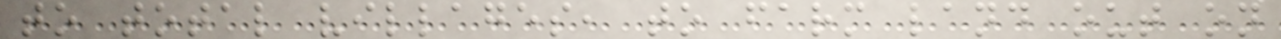to total villages, to farm land out on
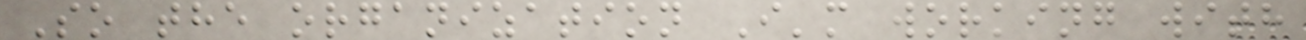So the organization I'm working with
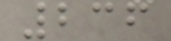236
